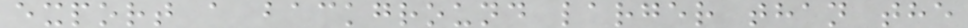export a background larger than the
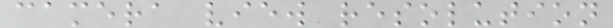camera view resolution
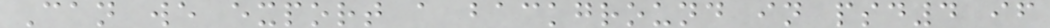Can we export a background in psd4 if
